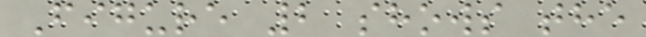Figure 2 shows the
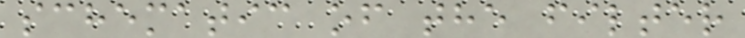schematic of the filter
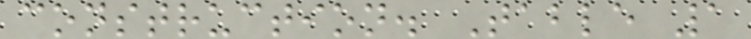construction. Table 1
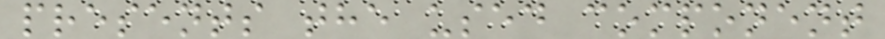presents the used component
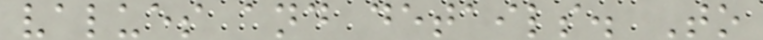values and details. To
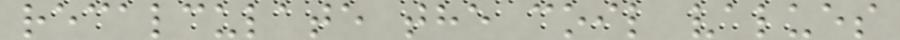recalculate the coil values
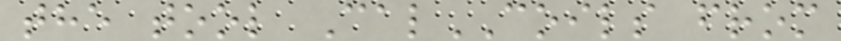the tool CalCOILS from
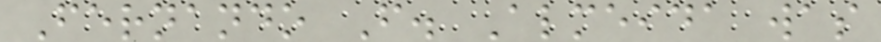Fernando F. Almeida was
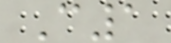C1
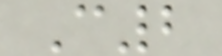C2
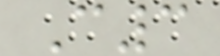C3
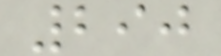290
